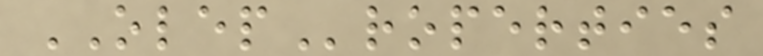OLEProperties
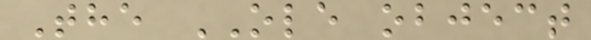The OLE object
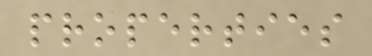properties
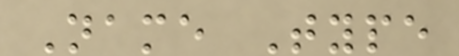Name Type
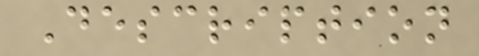Description
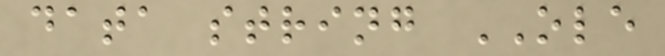data string OLE
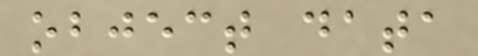object data
